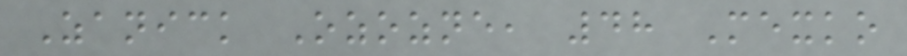Zanick Ozozne, 48 Mexko
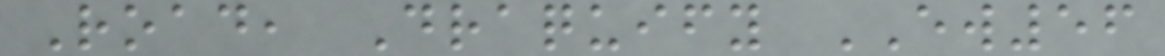Road, Draquify EW56
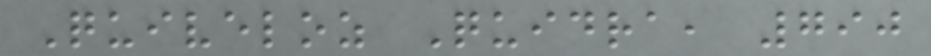Quiveloz Quidra, 790
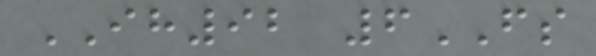IH92 6FS
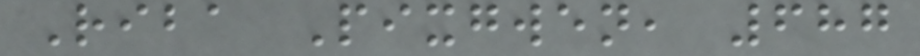Riba Pixgwen, 687
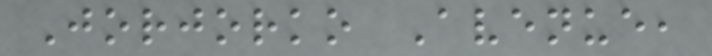Jorjorko Avenue,
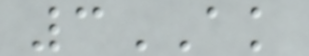3AK
